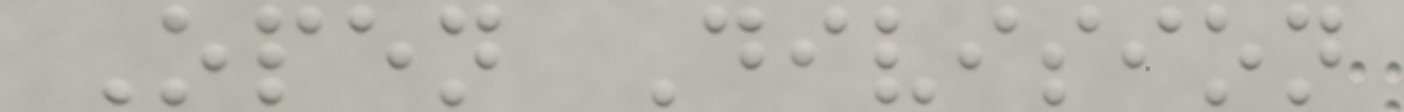Open Division
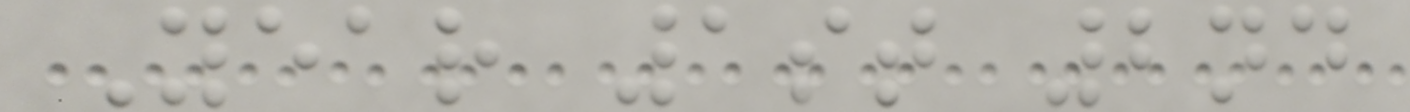Year 1st 2nd
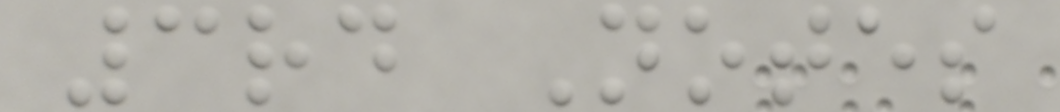3rd Notes
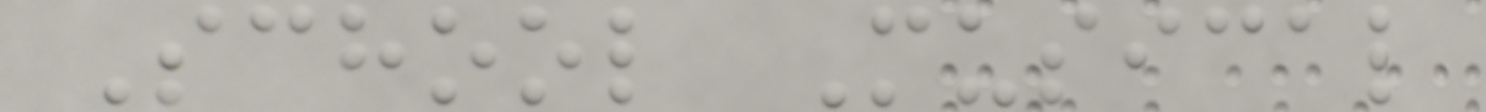School Musical
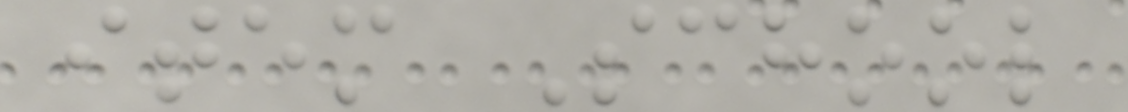item School
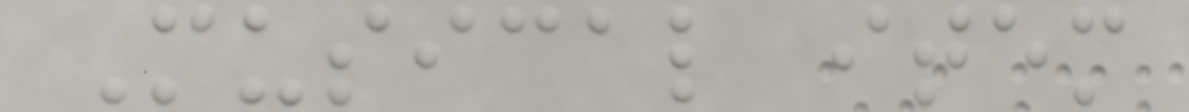Musical item
